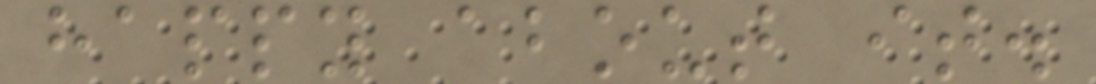happy about it.
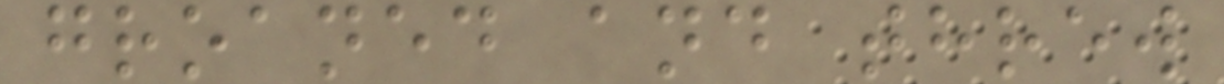groaned and threw
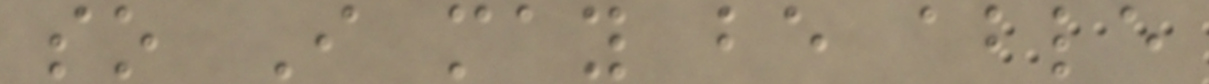so I may be able
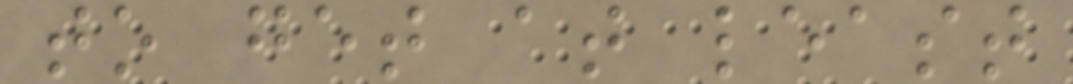to get at least
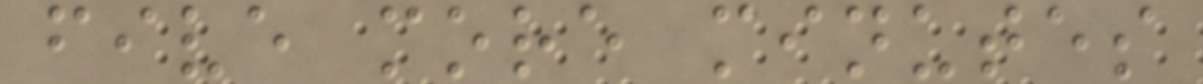five more minutes
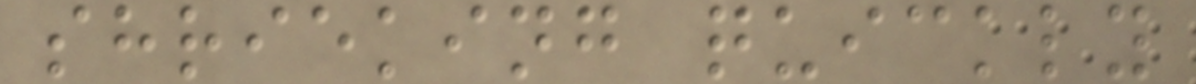shrieking quickly
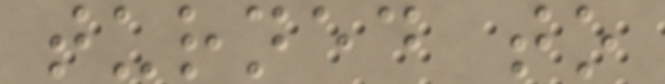turned to
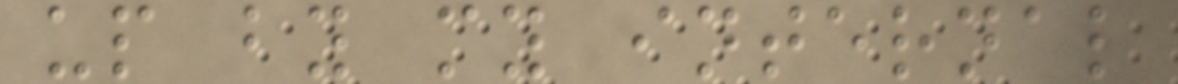up by my internal
